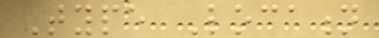Type Location
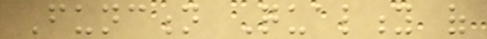Function Quality of
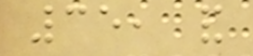35, and
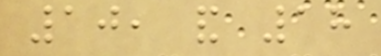10, and 18
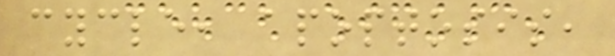cycle, apoptosis,
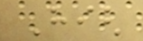High
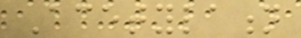Acetylation
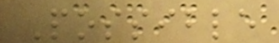Possible
